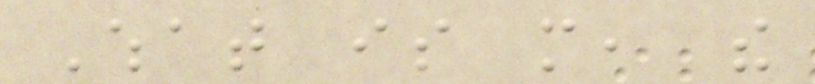What is more, the
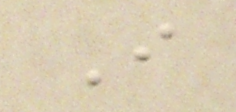I
